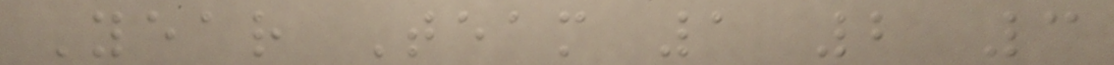Year Team 1 2 3
